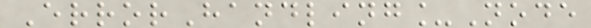ErrorHandling_Node
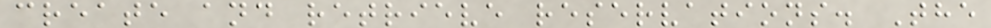create and retrieve reservations. The
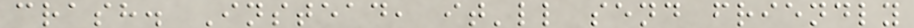crash. Instead, it'll send friendly
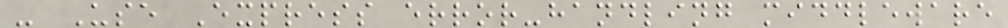- Use Express error-handling middleware
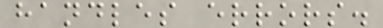handles errors.
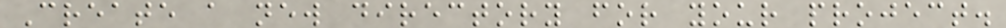Create a new directory for your project.
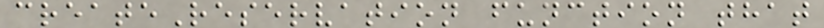createReservation function that
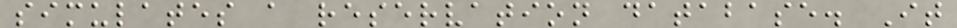simulates a reservation database. It
